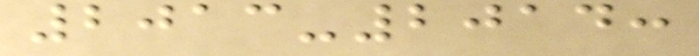2013-2014:
